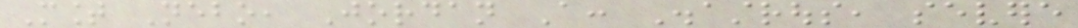Mount Nebo, Jordan A: Disastrous, severe
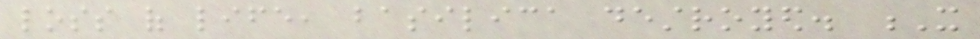loss of life, basilica destroyed. X
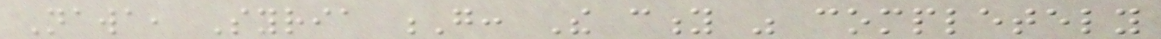Nawa, Syria G: The city was completely
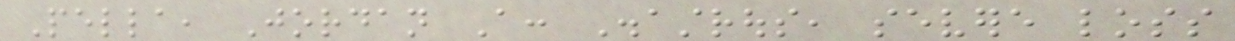Pella, Jordan A: Disastrous, severe loss
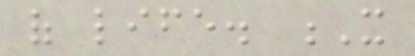of life. X
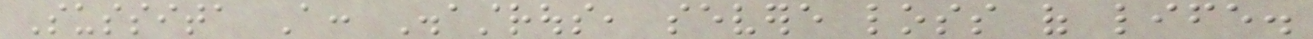Sussita A: Disastrous, severe loss of life.
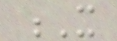X
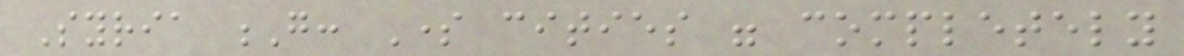Syria G: Some cities were completely
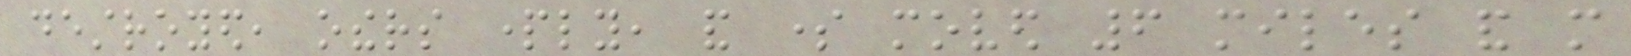destroyed, others partly, and some moved 6 miles and more
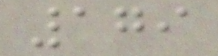179
